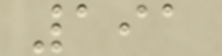191
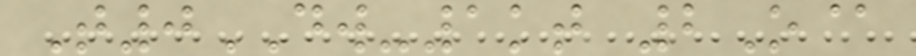T0DW-1kt 2O@
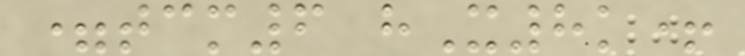=tcm6 hX8k+
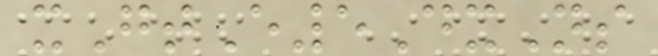xGtE5DxNs
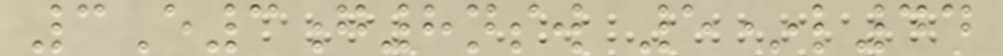3E3g8nsw 5*l44
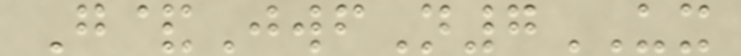G&JwfN7UX
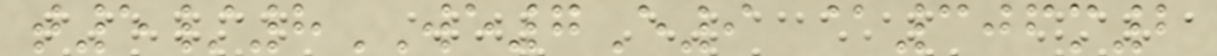t5/8WE7E9 @306m2
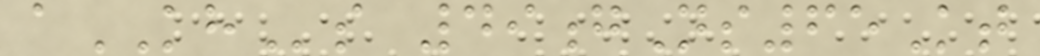aKHs 49gNs65Kt
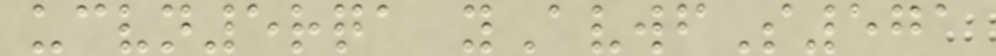ucvn5rqa yAvwfS571
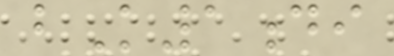bK1di
